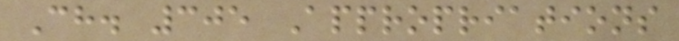Ch. 305 Appropriations
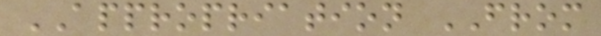APPROPRIATION FROM
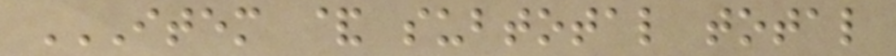ITEM & SUBTOTAL TOTAL
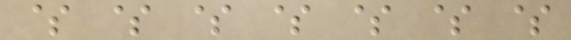$ $ $ $ $ $ $
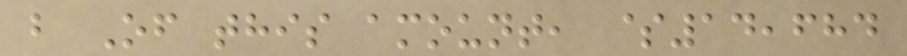b Of this amount, $14,684
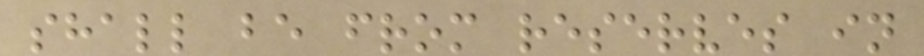shall be from reserves in
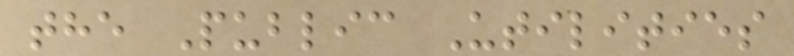the Public Utilities
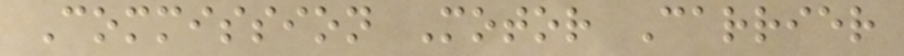Commission Motor Carrier
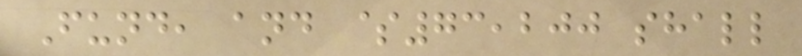Fund, and $73,200 shall
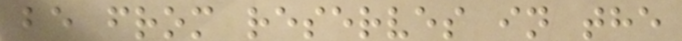be from reserves in the
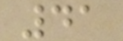41
